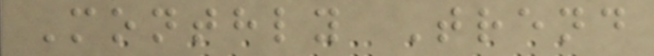Monthly Trend
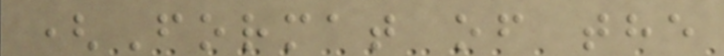(Format of the
